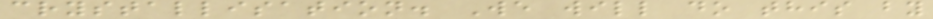crystallisation. We will do this by
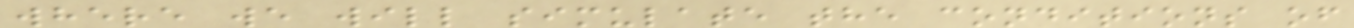where we will simulate the conditions of
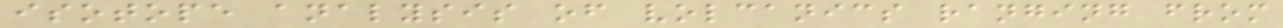isotope analysis of volcanics ranging from
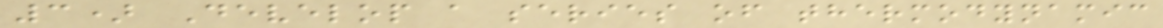3) Develop a series of thermodynamic
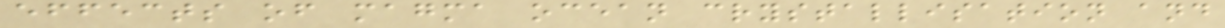effects of magma ocean crystallisation and
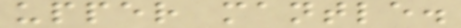upper mantle.
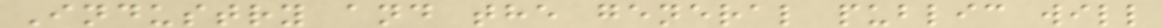Industry and the general public will
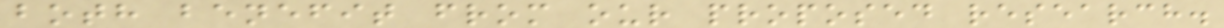both benefit from our proposed research.
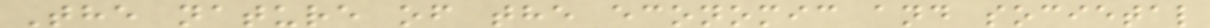The nature of the economic and societal
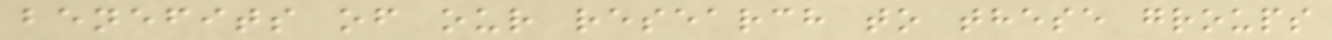benefits of our research to these groups
